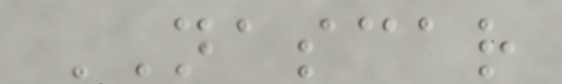NASCAR
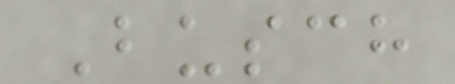Busch
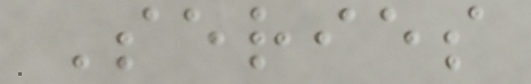Series
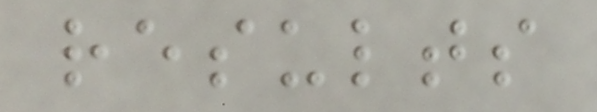results
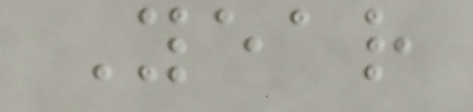Year
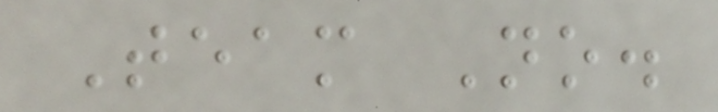Team No.
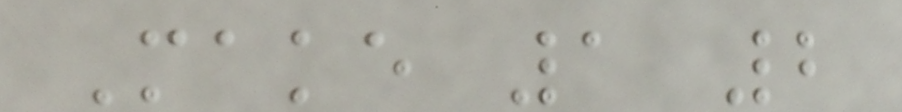Make 1 2
